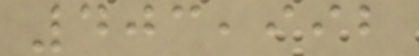403,992
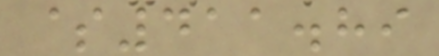$411.89
